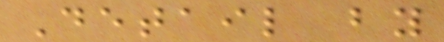Detail by
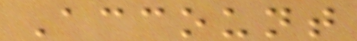Account
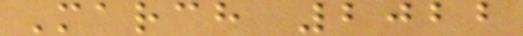March 2022
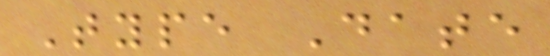Type Date
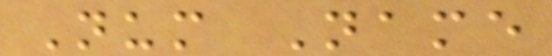Num Name
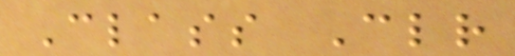Class Clr
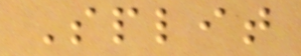Split
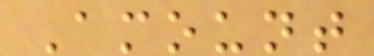Amount
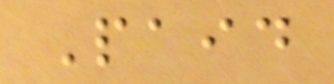Paid
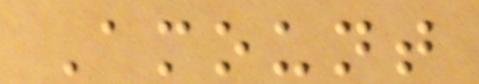Amount
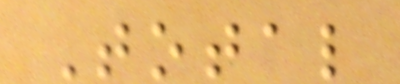Total
